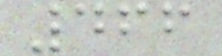466
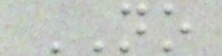NO
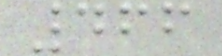466
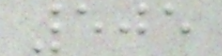505
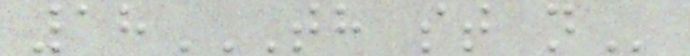18TH ST N
